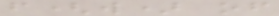f(w) of
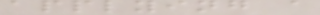applying a
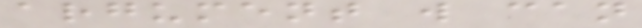argument w can
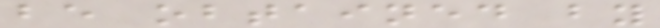be obtained by
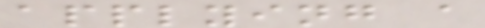applying a
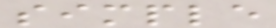simple
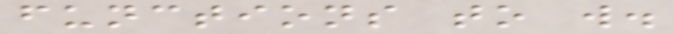functions to w.
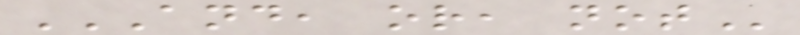AND, OR, NOT
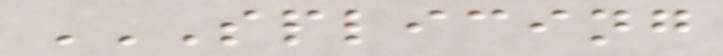SPLICING
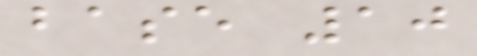base 10
